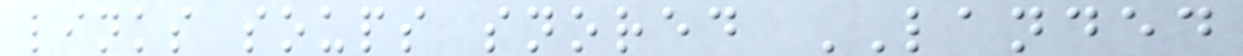links soups snored LANDED
